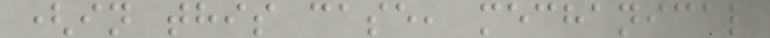(in this case, mechanical
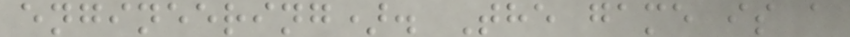engineering). The game is a
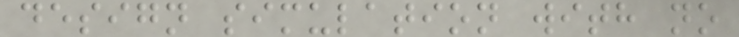design simulation with no
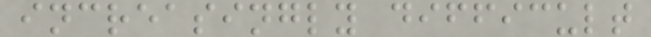increasingly difficult
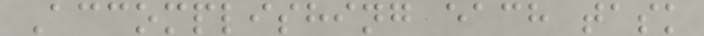Accomplishing each task
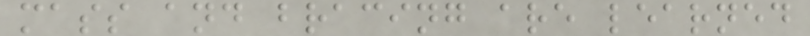mass and bracing are learned
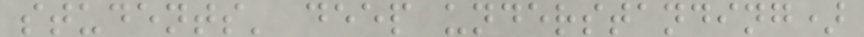students' deep understanding)
